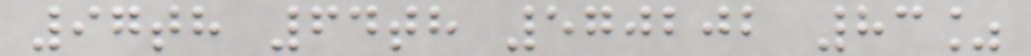97th 64th 570202 83%
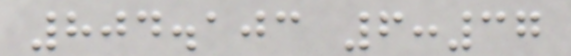804.103 6:37
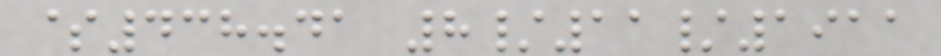$438.41 8/11/1911
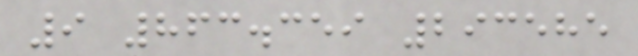9 863.359 293585
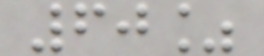60%
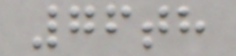76th
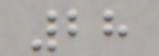28
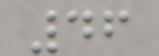46
